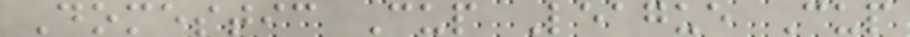Domestic Cup League Cup
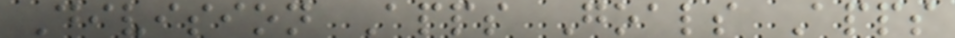Division Apps Goals Apps
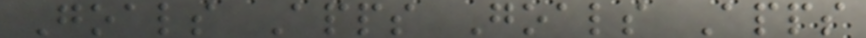Goals Apps Goals Apps
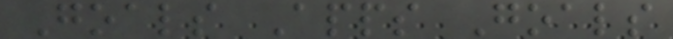Goals Apps Goals
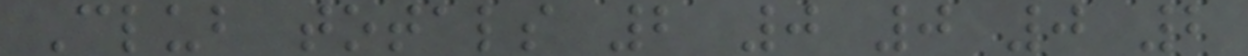Club totals 2 0 0 0 2
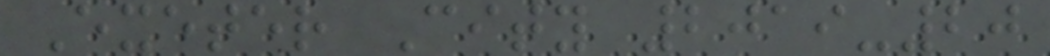Exeter City 2019-20
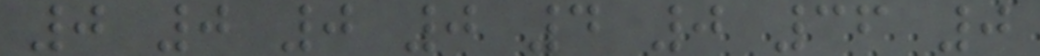0 0 0 0 4 0 36 0
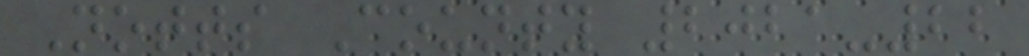Notts County 2021-22
